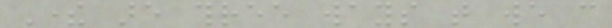There are three ways that we can
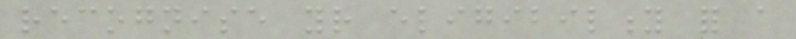recognise your eligibility for a
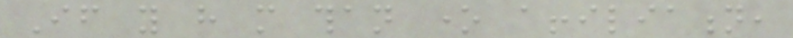If you have more than one affiliation,
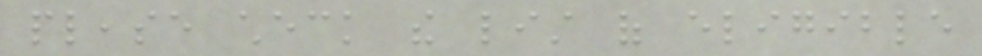please check the list of eligible
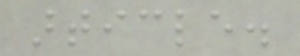article.
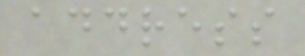address
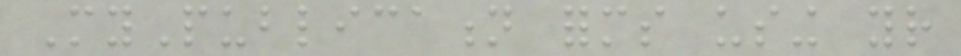MyPublication forms using your
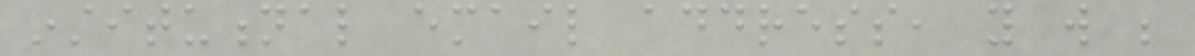institutional email address, you will be
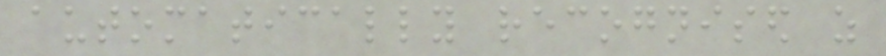automatically recognised as
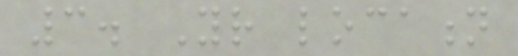3. Your location
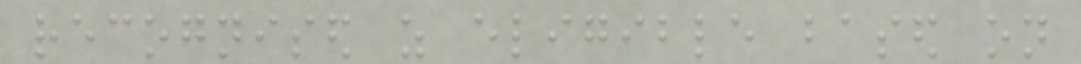recognised as eligible based on
